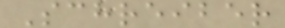Schreiber
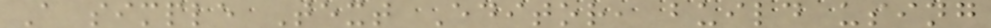A simple Text Editor, build using
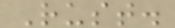Rust.
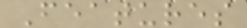Features
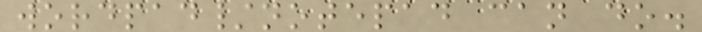wordpad/notepad can do.
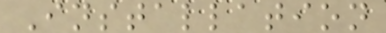Installation
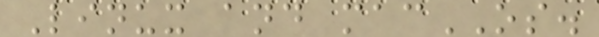Linux and macOS.
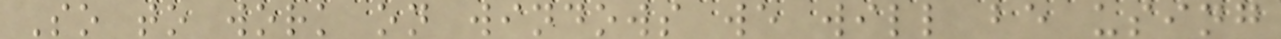So to work on windows we will be using
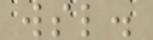wsl.
